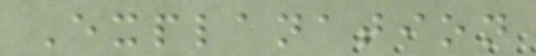Explanation
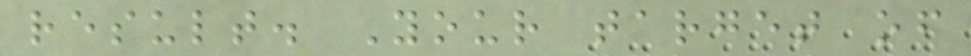result. Your target of
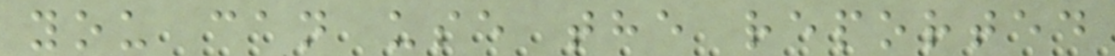you can use the reported
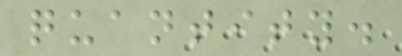quantity.
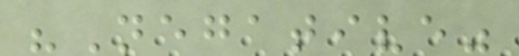"Negative"
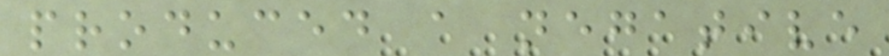produced a negative
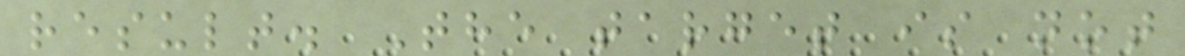result. The target is not
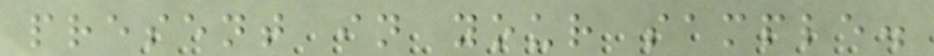present in your sample.
